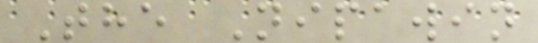The Nipawin
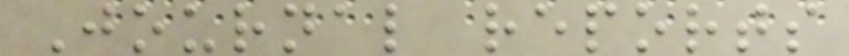Journal reports
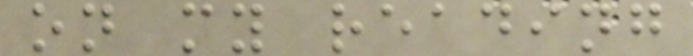on my reading
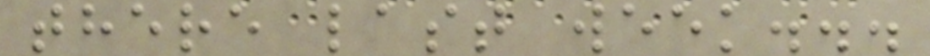there last week...
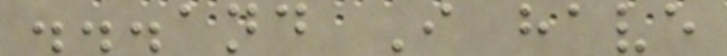...and I have
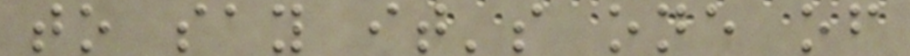to say it's one of
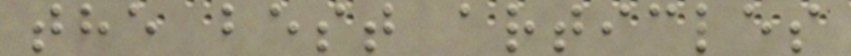the best articles
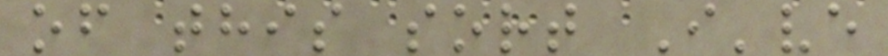of this sort I've
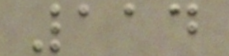114
